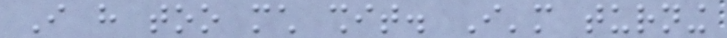I have too much shit. I'm turning
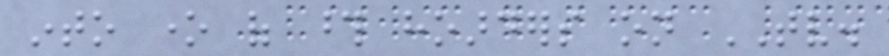into one of those hoarders on TV.
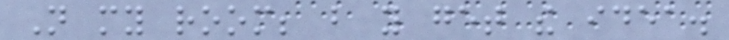Not my room; but you get the idea.
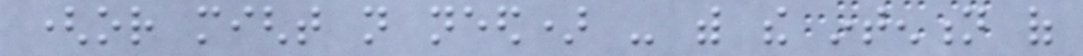(or might not need) - with the intention of
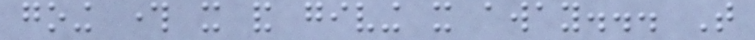going through it and giving it away... That
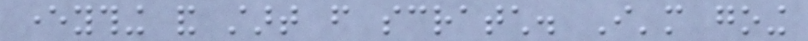everything and start from scratch. I'm going
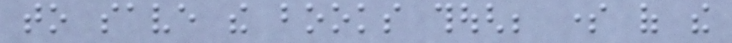to save the books though; some of the
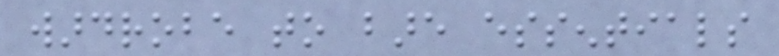wardrobe to bare essentials
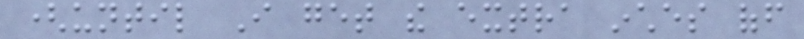(until I get the extra inches off
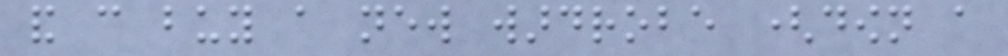and can buy a new wardrobe (down a
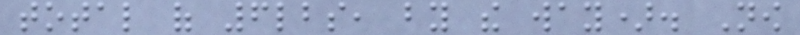total of 6lbs, by the way). Now
